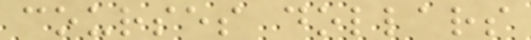courses dollars
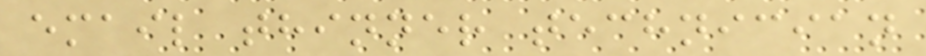email thinner technician
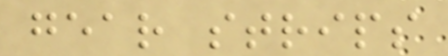gear strips
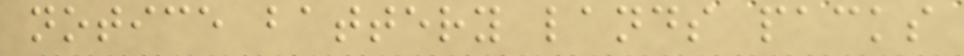notice battery lands packs
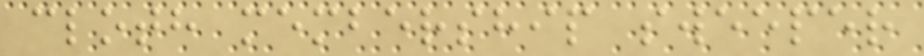cloth membership sweeper
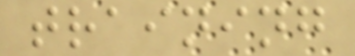training
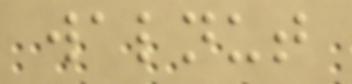walnut
